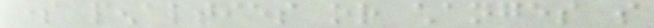some penalties or changes so
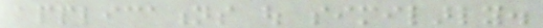applications out similarly.
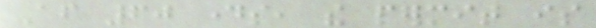After 60 days, the permit is
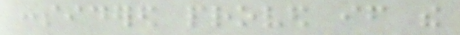considered proved if the
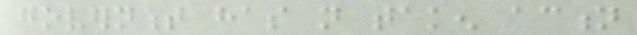government has not taken action
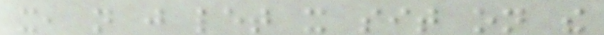it, not just let it sit on the
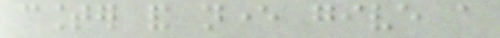counter and never give a
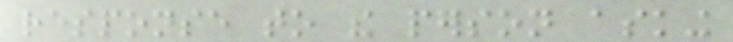response to the person asking
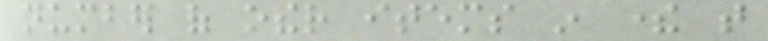number of other items in there that
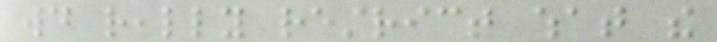would really restrict what the
